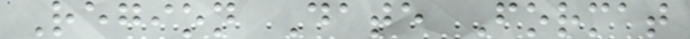Region Date Format
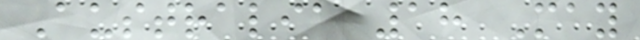Australia 18 May
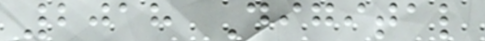2018 Digital
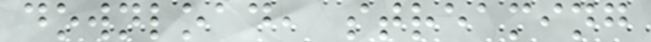download, streaming
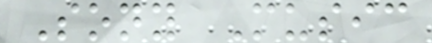Sony Music
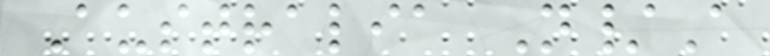Australia N/A
